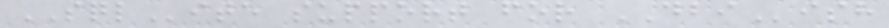SQLite support for DBIish
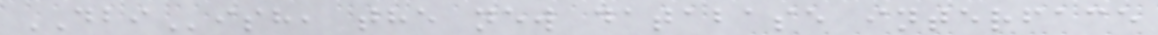DBIish, the new database interface
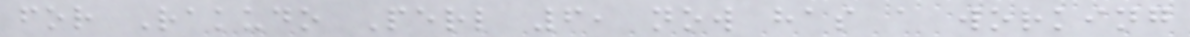for Rakudo Perl 6, now has a working
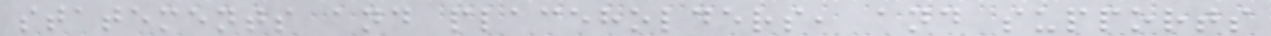statements and placeholders, and supports
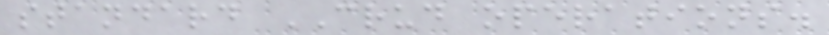standard CRUD operations.
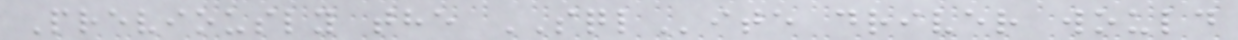Previously the SQLite driver would
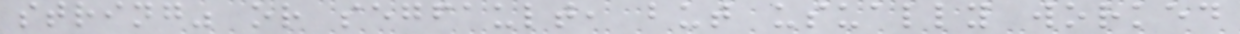string" or segfault, but usually worked
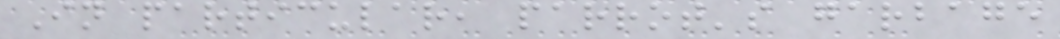In particular, parrot's garbage
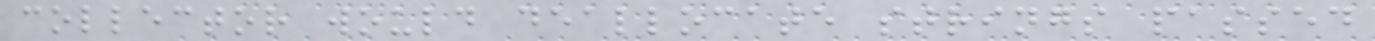collector would deallocate strings passed
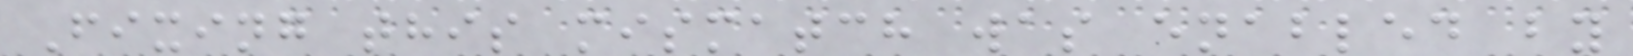Fixing this mismatch was enabled by
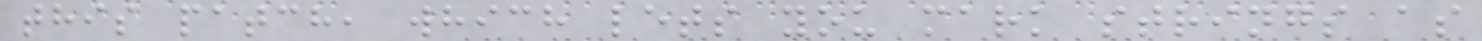this patch, which lets you mark strings as
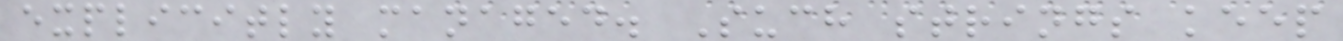explicitly managed. Such strings keep
